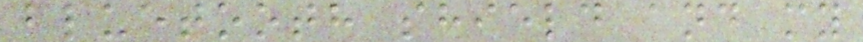bluetooth shield and my
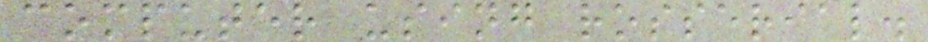computer using rosserial.
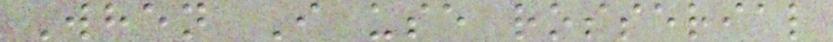When I use rosserial
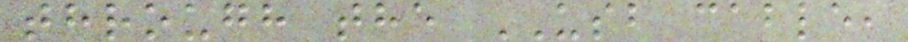through the USB cable,
